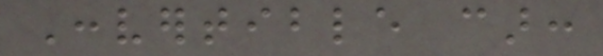Convertible car:
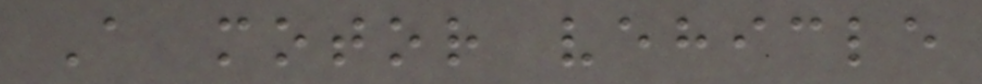A motor vehicle
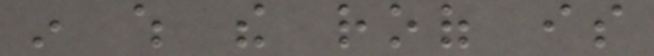in which the roof is
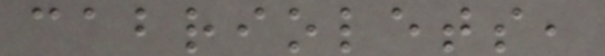cabriolets,
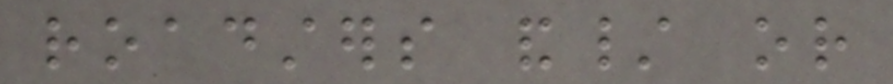roadsters and/ or
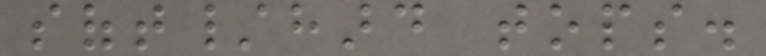soft/hard tops.
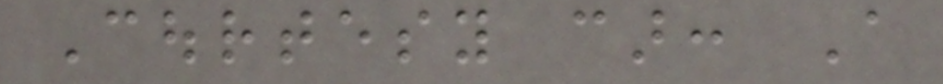Courtesy car: A
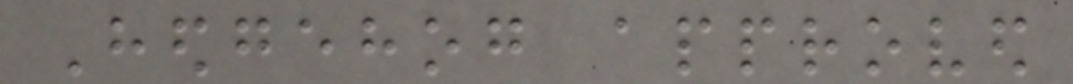Hedgehog approved
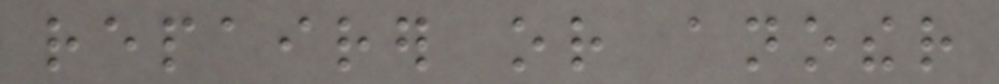repairer or another
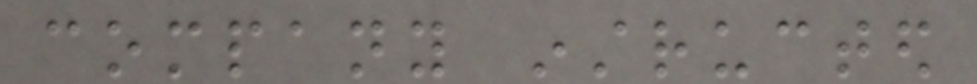company instructed
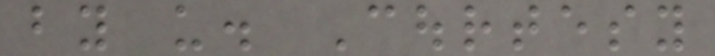by us. Courtesy
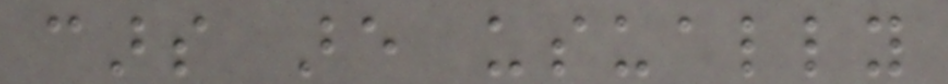cars are usually
